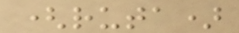(ruta)
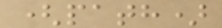(path)
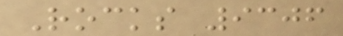Rocks 9306
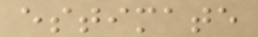estimate
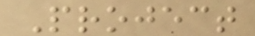Project
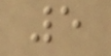5
